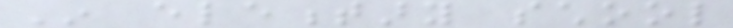In elementary school
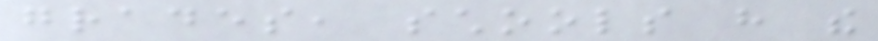grades, schools have the
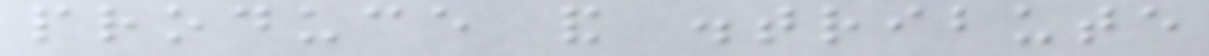produce and distribute
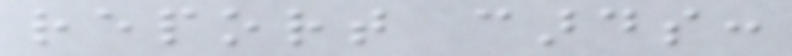report cards:
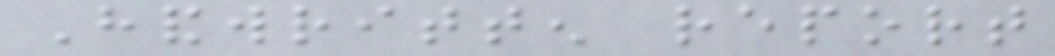Handwritten report
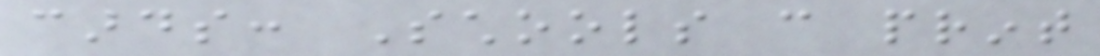cards: Schools can print
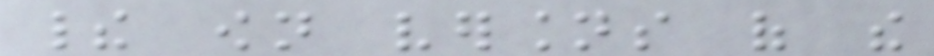their own versions of the
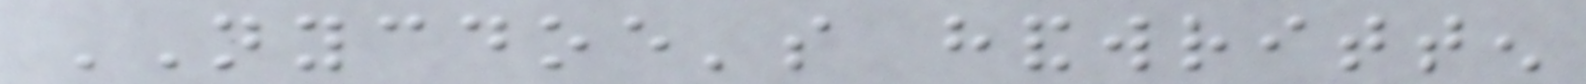NYCDOE's handwritten
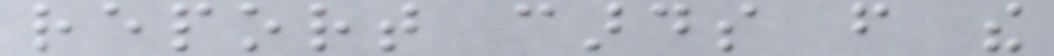report cards from the
